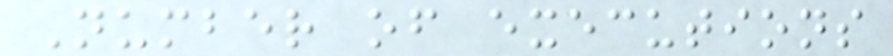Number of executions
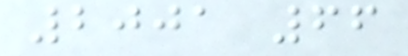2001 66
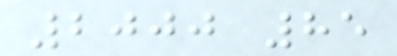2000 85
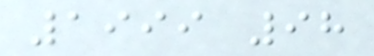1999 98
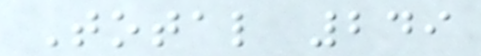Total 249
